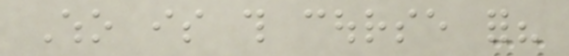Who is this course for?
